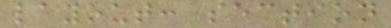layout: section
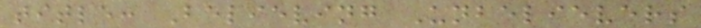title: Believing Unbelievers
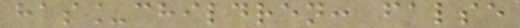has_children: false
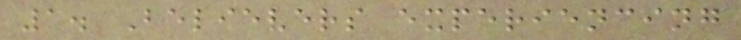1. Believers experiencing
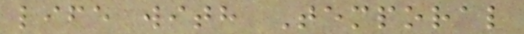life with Temporal
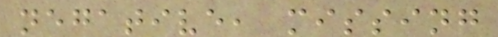negative, missing
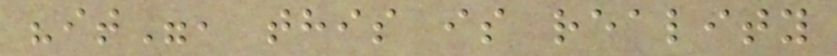"it", this is reality
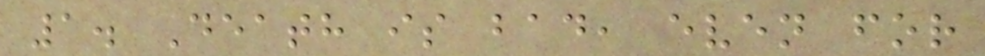1. Death is bad, even for
